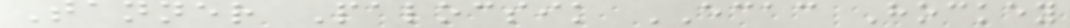Tanner Palocsik ECAC Hockey
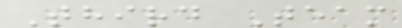Third Team
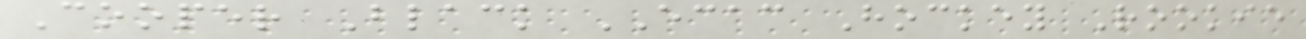Cooper Black ECAC Hockey Rookie
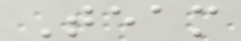Team
